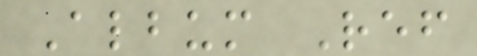Album Ref
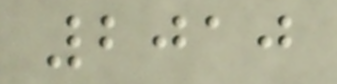2010
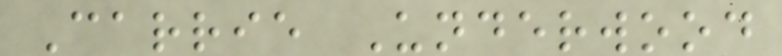Carrie Underwood
